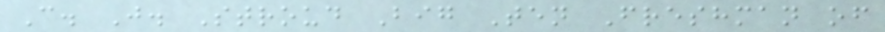C. J. Stroud Big Ten Freshman of
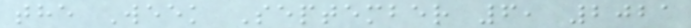the Week September 6, 2021
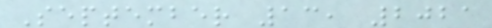September 13, 2021
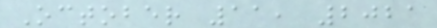October 11, 2021
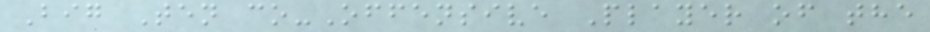Big Ten co-Offensive Player of the
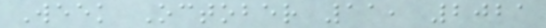Week October 11, 2021
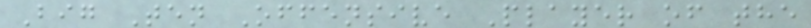Big Ten Offensive Player of the
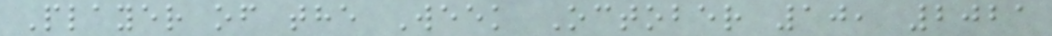Player of the Week October 10, 2021
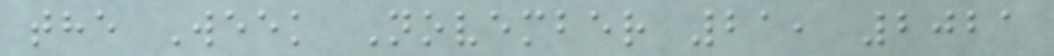the Week November 21, 2021
